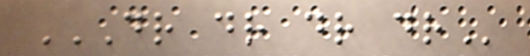DR DR DR DR
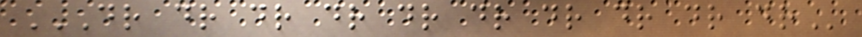DR DR DR DR DR DR DR DR DR DR
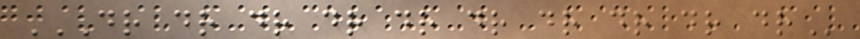DR DR DR DR DR DR DR DR DR DR
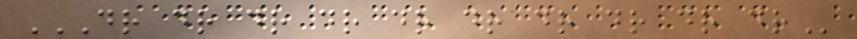DR DR DR DR DR DR DR DR DR DR
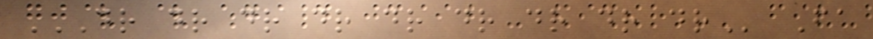DR DR DR DR DR DR DR DR DR Fa
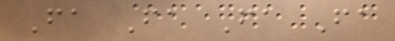Fa Fa Fa Fa
